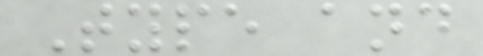Type and
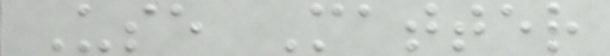Use Matter
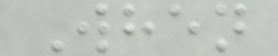When
